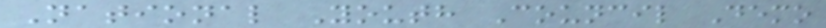National Youth Council Demo
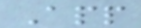App
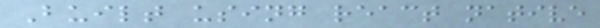Built using react native
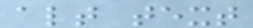alt text
